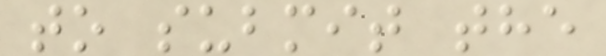to submit the
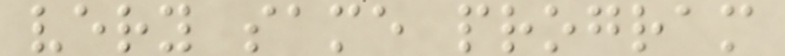very same program
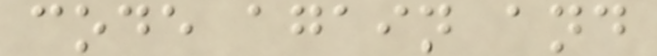code again and
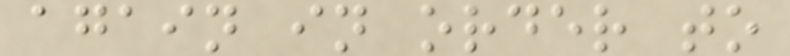again in order to
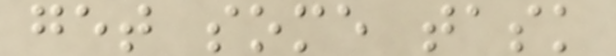get some task
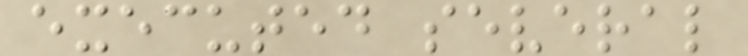executed several
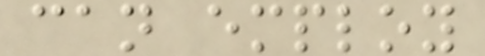can employ
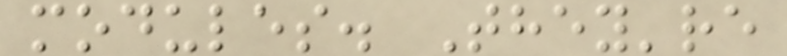modules. They're
